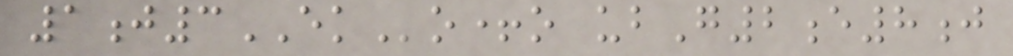1j3EKo+o ubG2e8j
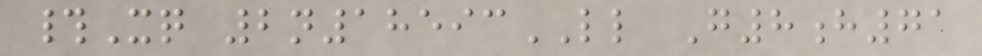#Xq 2n18593LL G8h71
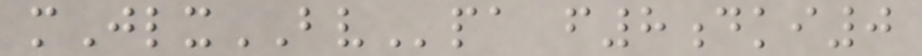mJlxBVpa f8dki0
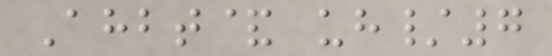Ahbt& uh/7
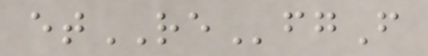etREfgF
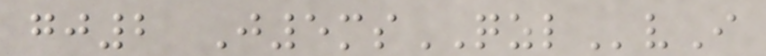gj2 J5msQZLvI
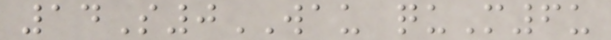14S0WAU quM6u
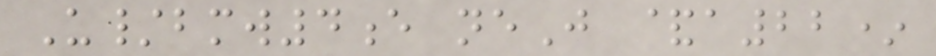U/bmw4e neJ &a22*
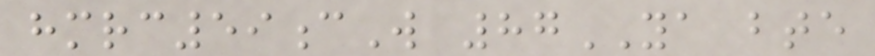hmrc59cW 87YA bte
